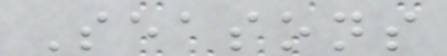Seasons
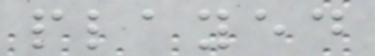played
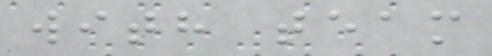with team
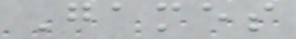Games
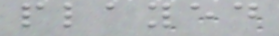played
